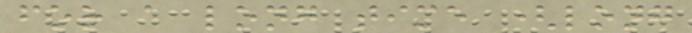for a long time (long
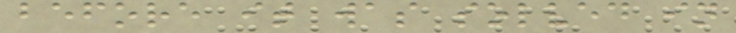before it was solved in
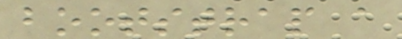bootstrap a
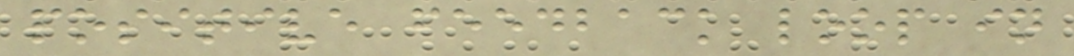positive feedback loop in
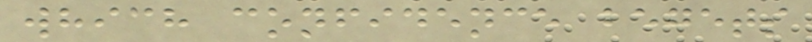which confidence begets
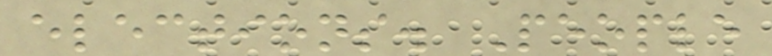elections. People
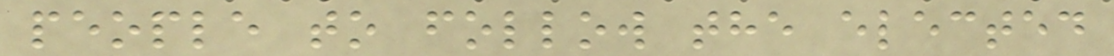people to follow the elected
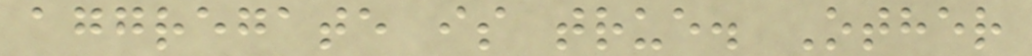aggregate is true. Other
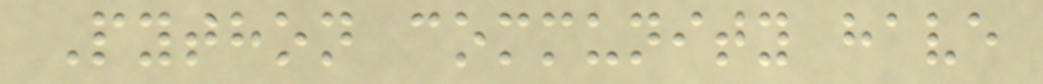Python community have
